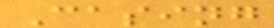Casing
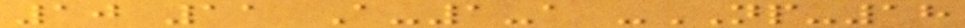10 11 A-1-a -NP-18
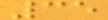35
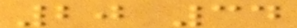20 34
